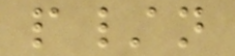p/n
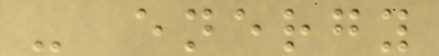- energy
